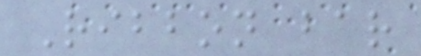Ribbon bar
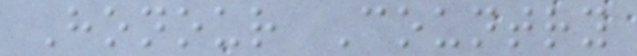Honour Country
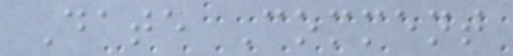Date Comment
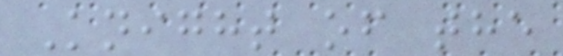Knight of the
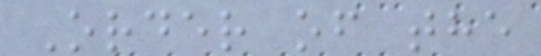Order of the
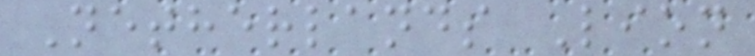Netherlands Lion
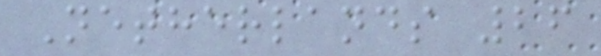Netherlands 26
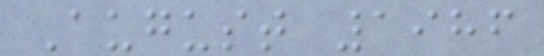August 1986
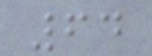64
